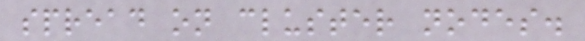spread on cluster nodes.
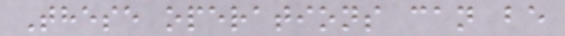These operations can be
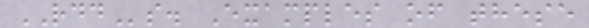RDDs. Examples of these
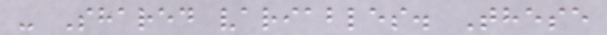- Shared variables. These
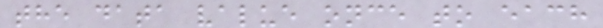the data value once to each
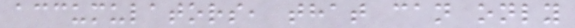accumulators, that can only
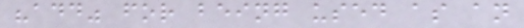"add" for being used as an
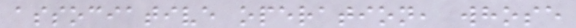associative operation, whose
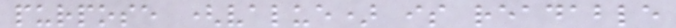purpose (value) is readable
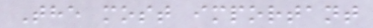The most important
